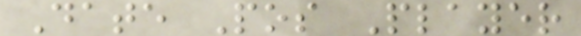Date Pos Player
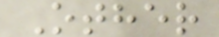Other
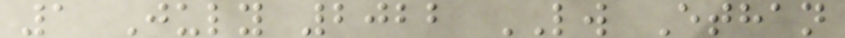1 July 2022 LW Ethan
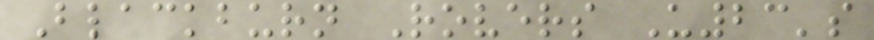Blackburn Rovers U23's
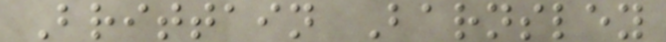Brittain Barnsley
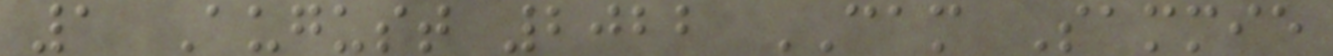1 August 2022 CAM Sammie
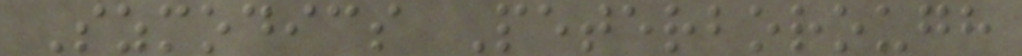Szmodics Peterborough
